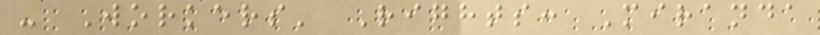- Workers' Rights: Miranda
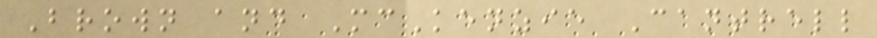Brown and McKenzie Cantrell
